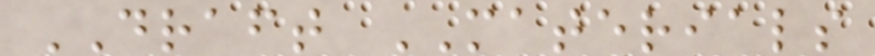DRAFT MATERIALS
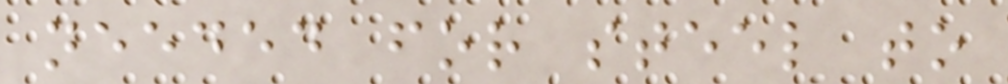needed for steel to
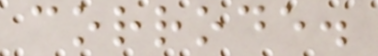corrode.
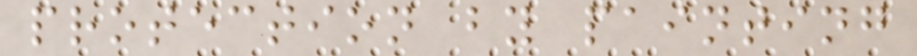protection by painting
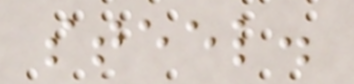steel.
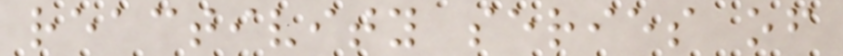reactivity series of
